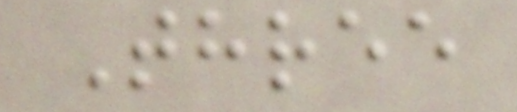Three
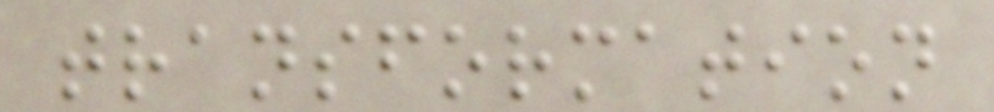transformation
